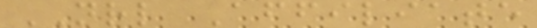NRL Affiliate
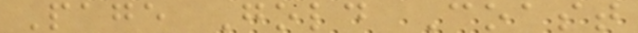Page Gold Coast
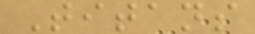Titans
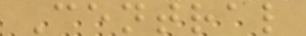Central
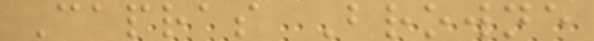Capras Browne
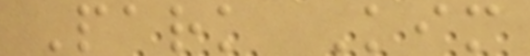Park Kim
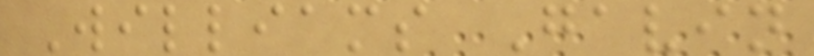Williams Gavin
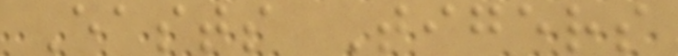Easts Tigers
